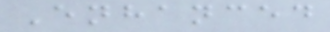Enhanced
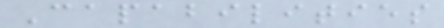Capabilities
